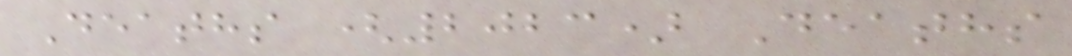Deaths (2023) Deaths
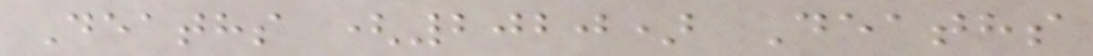Deaths (2020) Deaths
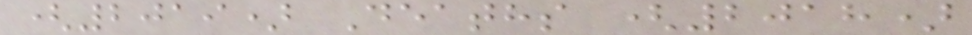(2019) Deaths (2018)
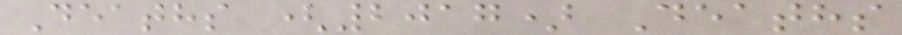Deaths (2017) Deaths
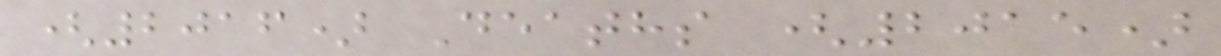(2016) Deaths (2015)
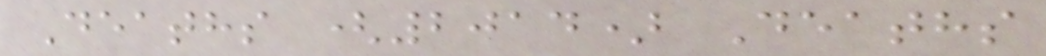Deaths (2014) Deaths
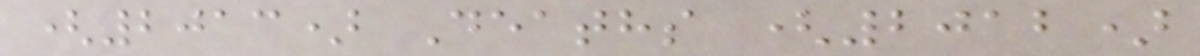(2013) Deaths (2012)
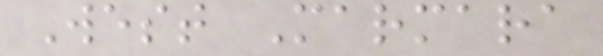West Marmara
